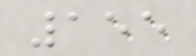155
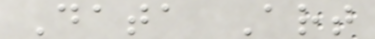Data Art
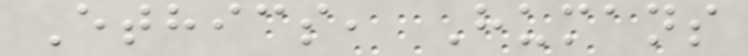Ethics, Humans
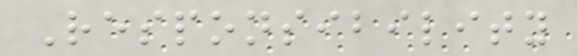Responsibility
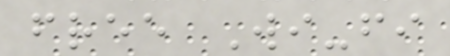free Wi-fi
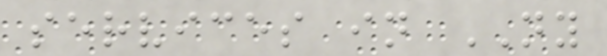services in NY
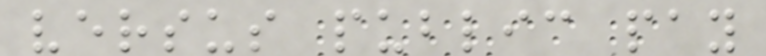versus public pay
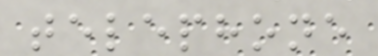telephone
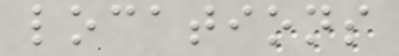locations
